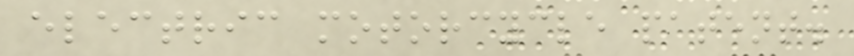electric motorcycle patent.
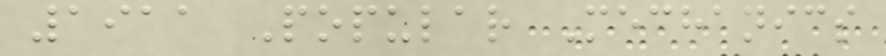1911 Popular Mechanics
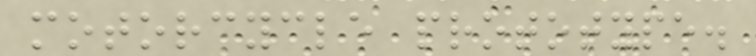motorcycle prototype.
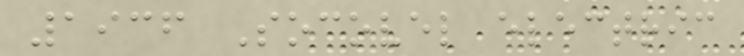1936 Socovel electric
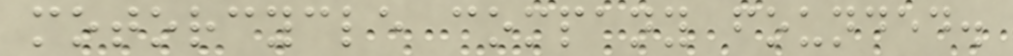motorcycle company founded.
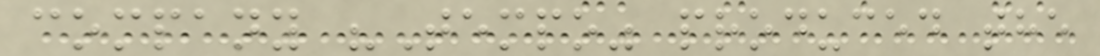company "Tempo" produced the
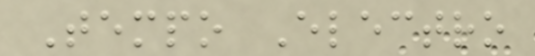Tempo Electro
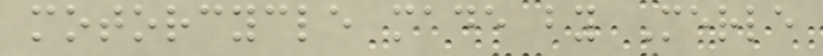motorcycle made by Merle
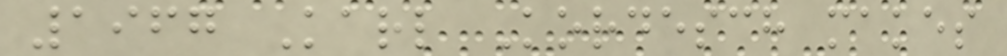1967 Karl Kordesch makes
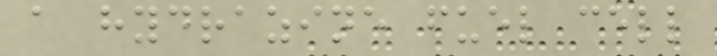a hydrazine fuel cell
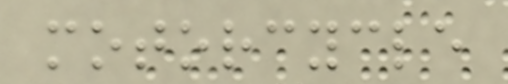motorcycle
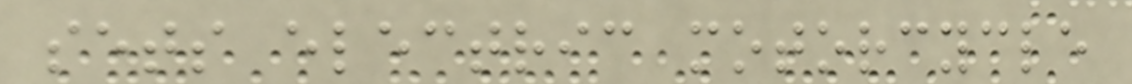sets electric motorcycle
